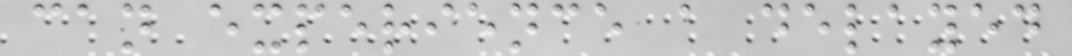can experience a delayed
